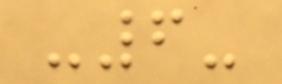-6-
